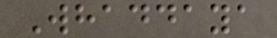Whaddaya
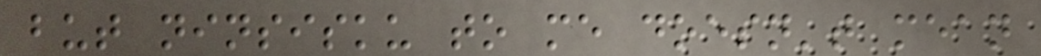but ninsisku to me doesn't mean
